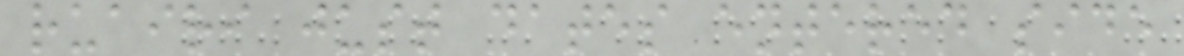ruairi just dates entered side
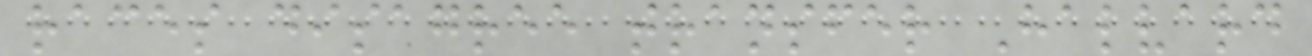races disagree transfer Halvard
